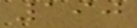190
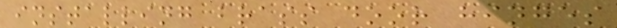installing brass door hinges
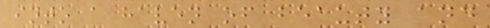into a haven of beauty and
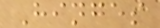Hinges
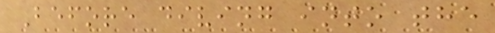Before diving into the
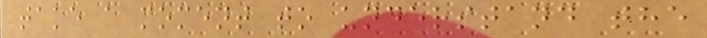take a moment to understand the
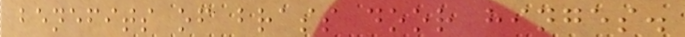benefits of brass door hinges.
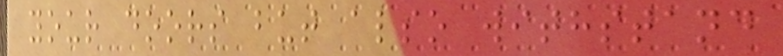your doors but also withstand
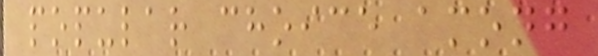popular choice among
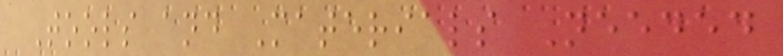Tools and Materials Needed
